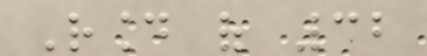Round of 32
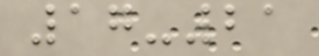17-21
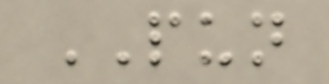PUN
